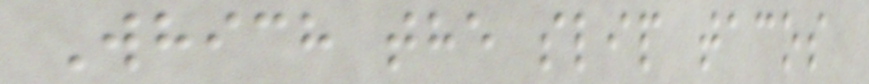Which the slip tacos
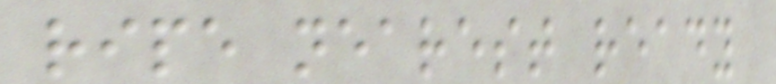ripe nearest ready
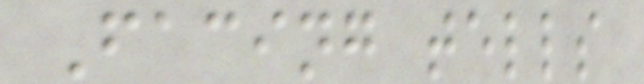Facing tells
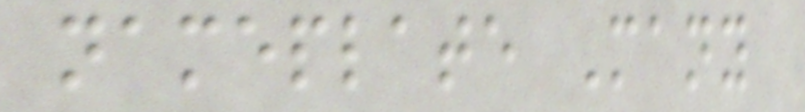nameplate Many
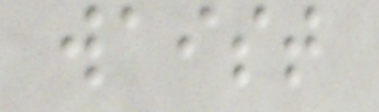waist
